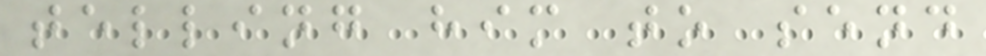telling him to send
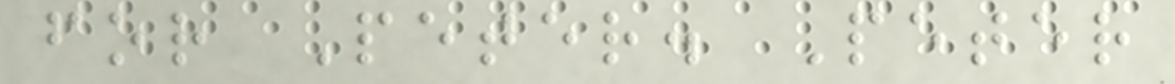for Peter. Peter
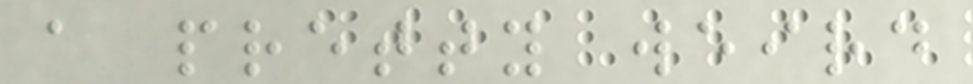a pretty weird
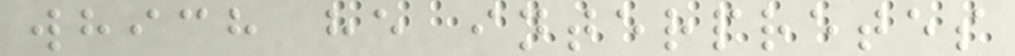which he interpretes
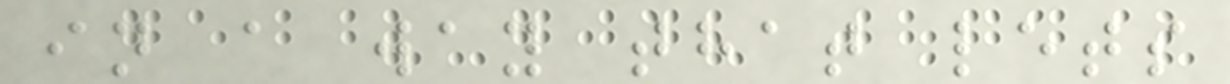in a way that lets
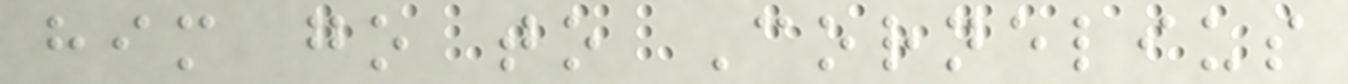him go to Cornelius
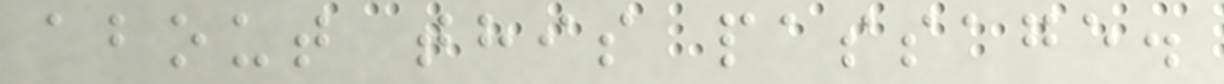about this passage.
